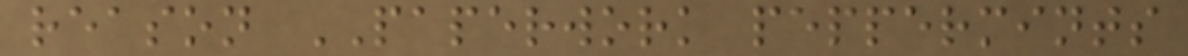reason PAPERWORK peppermints
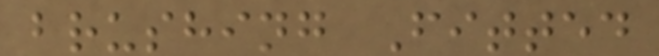brushing Fitted
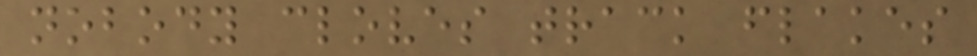nobody cloves track flakes
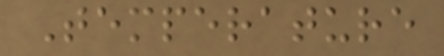Temperature
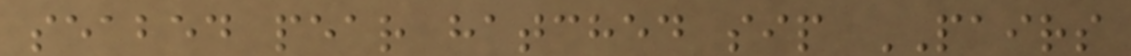seabed pear hatched sip PAIRS
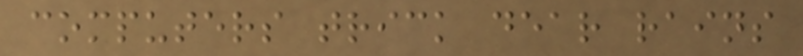computers trick dear rains
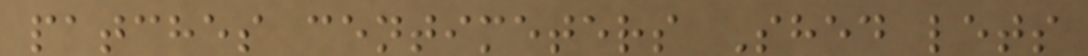patches centimeters Shed lets
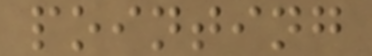pointing
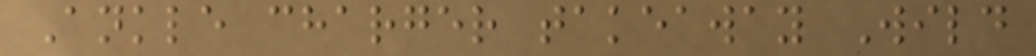Ankle charger takeaway Wild
